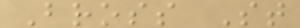Bross St
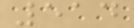514
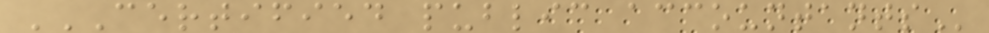CERTIFIED PUBLIC ACCOUNTANTS
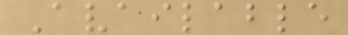Available
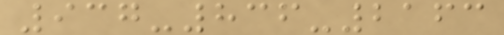937-836-2163
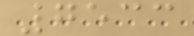7533
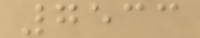7533
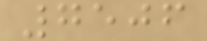7506
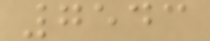7543
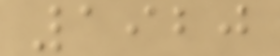1920
